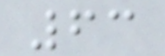63
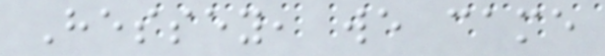Hessey, we came
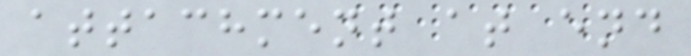attachment at end
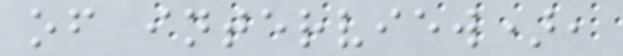of interview),
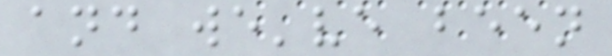and we've been
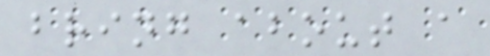bring about a
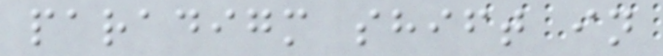paradigm shift in
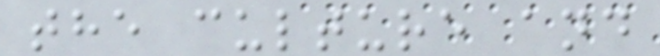the culture and
